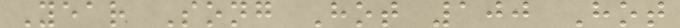Year Song Hot 100 Hot
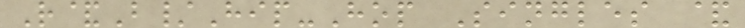R&B/Hip-Hop Singles &
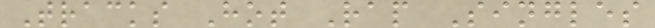Tracks Hot Rap Singles
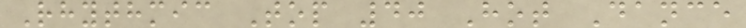Rhythmic Top 40 Hot Dance
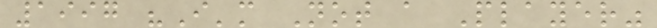1997 "I'm Not a Player"
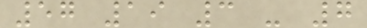57 19 3 - 7
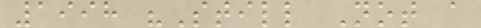1998 "Still Not a
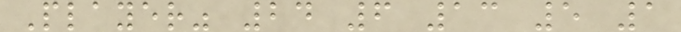Player" 24 6 13 5 1
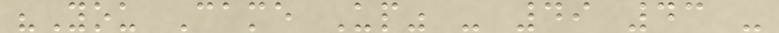"You Came Up" - 49 43 -
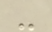-
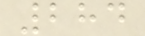284
